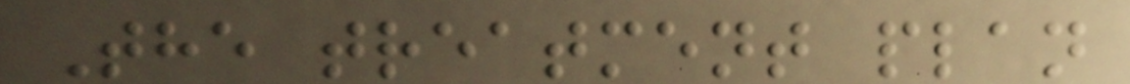The treatment plan
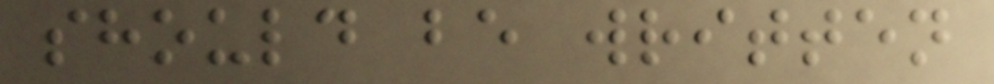should be written
